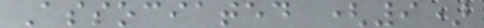Associated (9)
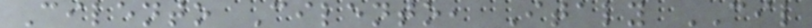Cilento Cilento, Italy CIL
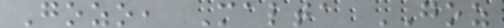Gozo, Malta GOZ
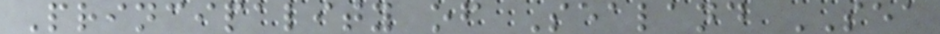Principality of Sealand SEA
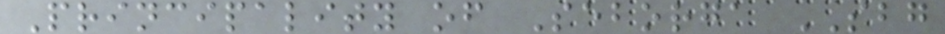Principality of Seborga SBG
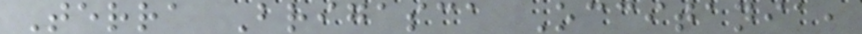Terra Brigasca Occitania,
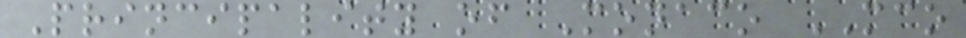Principality of Monaco MCO
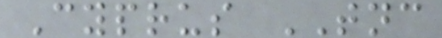Cyprus TNC
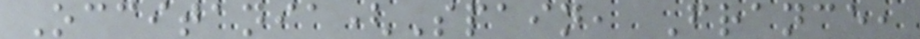Occitania(Spain, France,
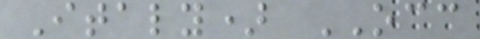Italy) OCC
